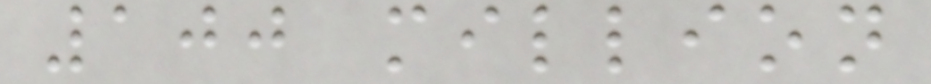100 million
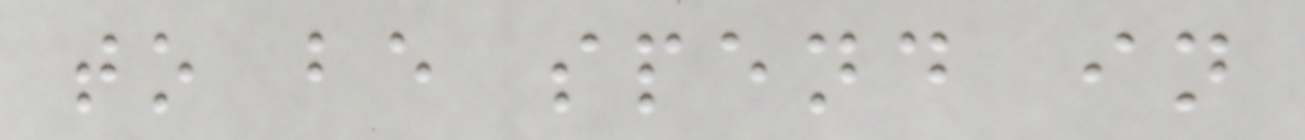to be spend in
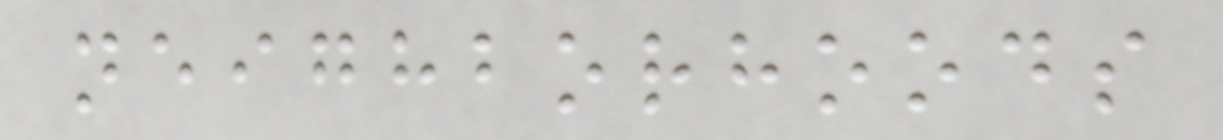neighborhoods
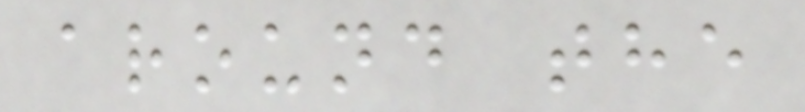around the
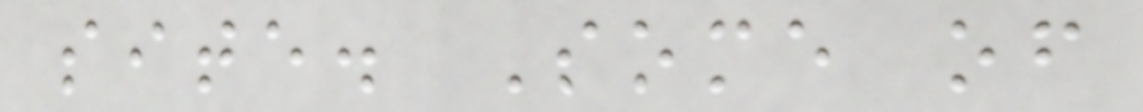site. Some of
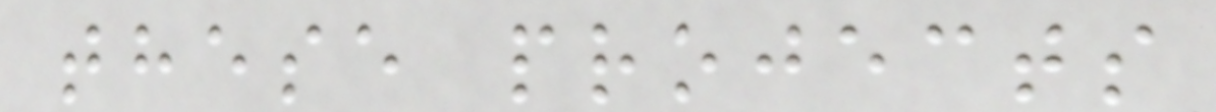these projects
